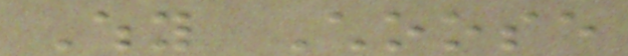Why Choose
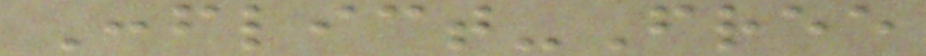Conflict-Free
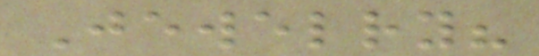Jewelry?
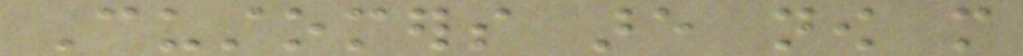Customers are now more
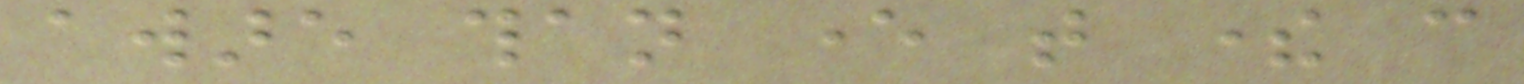aware than ever that there can
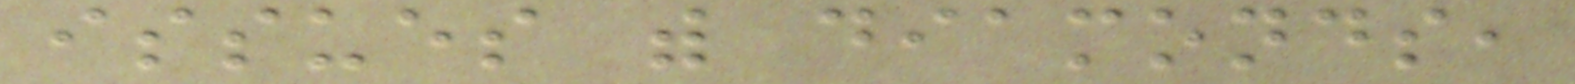issues with diamonds,
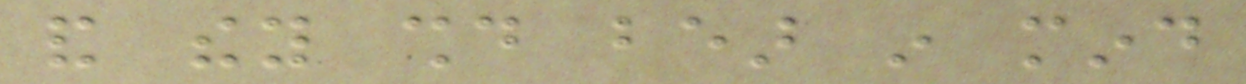and they should bear in mind
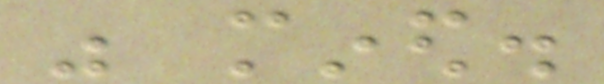was mined.
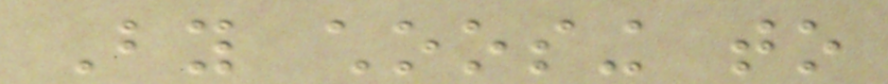By choosing to
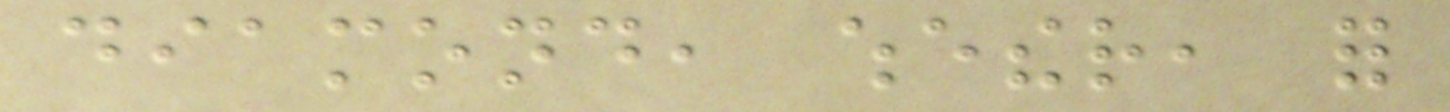diamond, whether, for
